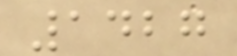1427
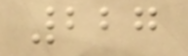227
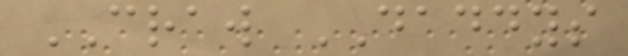CRAW DADDYS
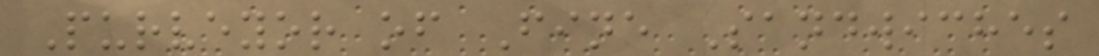Purveyor of Fine Sandwiches
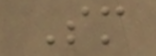Sm
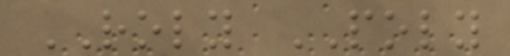ROLY POLY
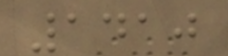1410
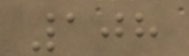108
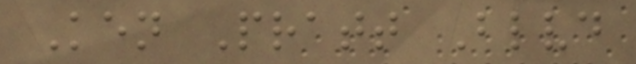Ken Pratt Blvd
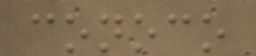conoco
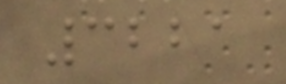3221
